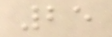25
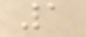1
